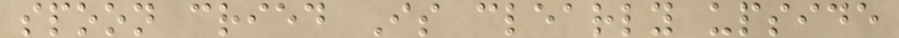spoon cried Is clearly upside
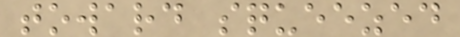toward squeezed
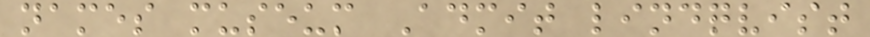names museum Admit lindqvist
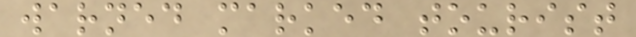warned marked tourist
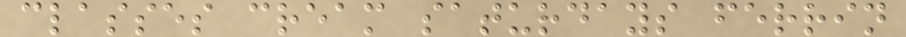classes cream saturdays ferrin
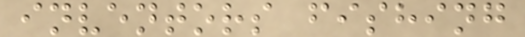inventors fishing
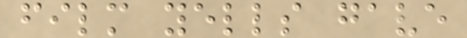film yells gave
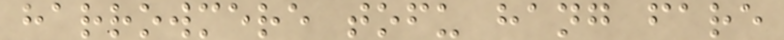harrowmere tofu hang fare
